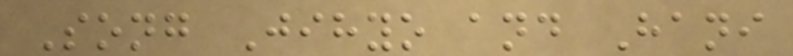Song Jihyo and Hani
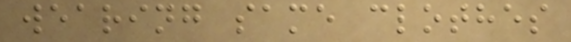wearing same clothes
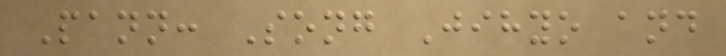Pann: Song Jihyo and
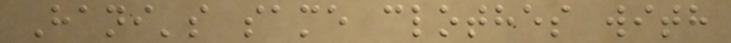Hani's same clothes with
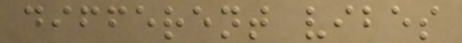different vibes
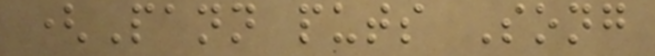(Pann puts Song
